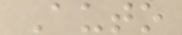Auto
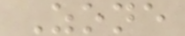Zone
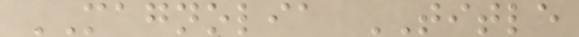MAGNOLIA TITLE
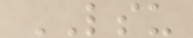LSU
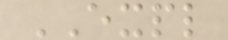EXPL
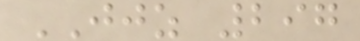JJZ 297
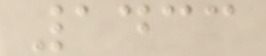1433
